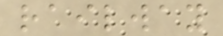railway
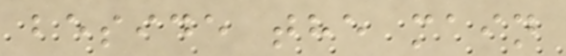beside the main
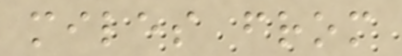miles from
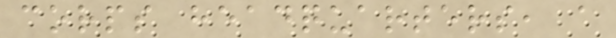corps headquarters, a
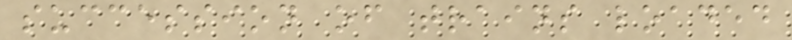succession of trains loaded
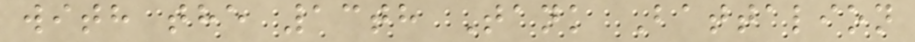with the 13th Tank Battalion
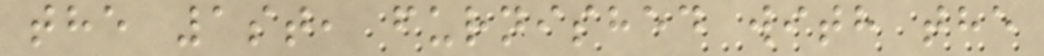the 1st, furnished with the
